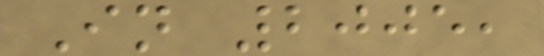In 2005,
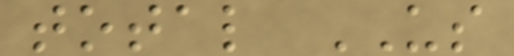total US
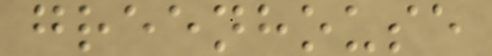greenhouse
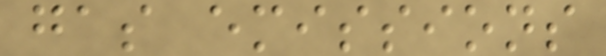gas emissions
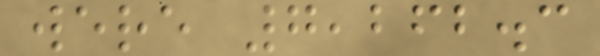were 7,262.3
